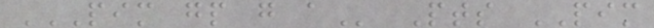PIM GP G A Pts PIM
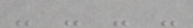- - - -
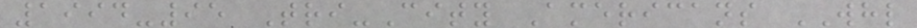1994-95 Tri-City Americans WHL
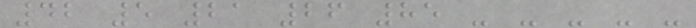42 5 21 26 85 - - - - -
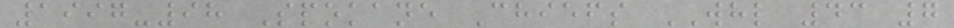1997-98 Spokane Chiefs WHL 43 7
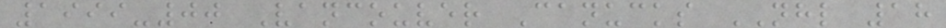1999-00 Vancouver Canucks NHL 18
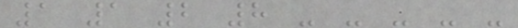1 1 2 8 - - - - -
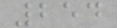254
